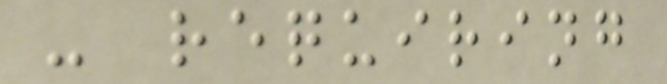- requiring
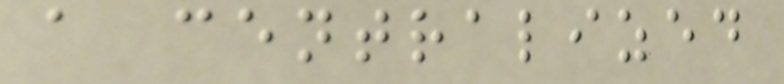a centralized
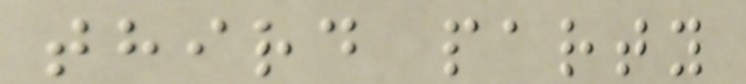third party
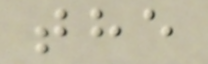the
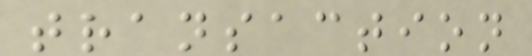transaction
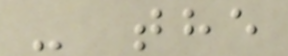- the
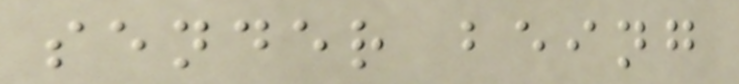sender being
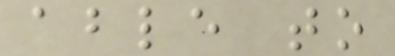able to
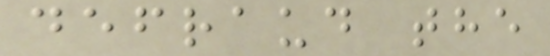defraud the
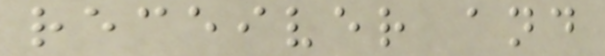receiver and
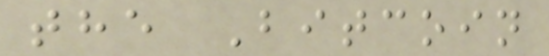the Bitcoin
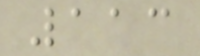113
